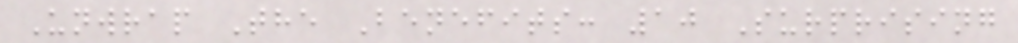Unwrap The Benefits: 10 Surprising
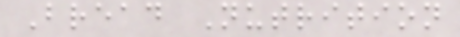Bread Nutrition
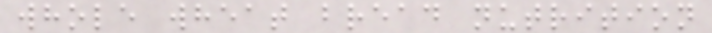whole wheat bread nutrition
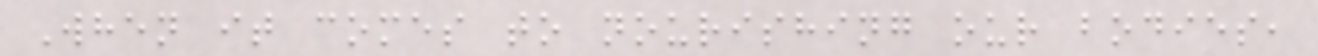When it comes to nourishing our bodies,
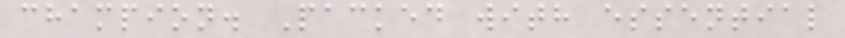champion. Packed with essential
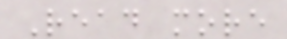Read more
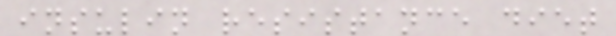insulin resistance diet
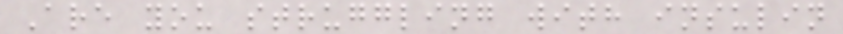Are you struggling with insulin
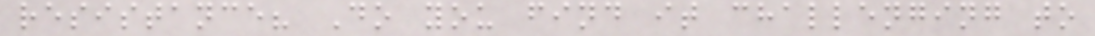resistance? Do you find it challenging to
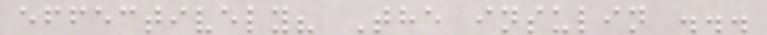effectively? The insulin ...
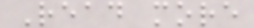Read more
